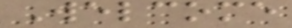Welcome
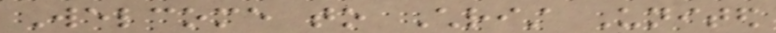Welcome to Christ United
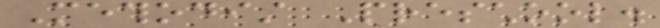Methodist Preschool.
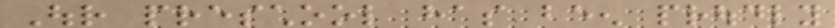Our preschool has been proudly
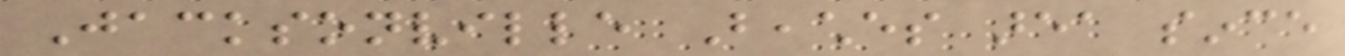Jacksonville Beaches area since
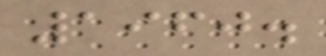1960.
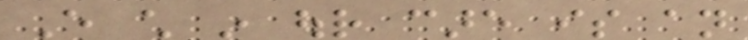Every child in our care is an
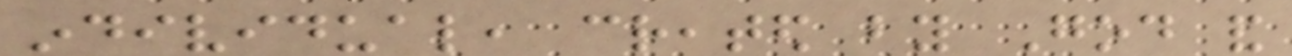individual, created by God and
